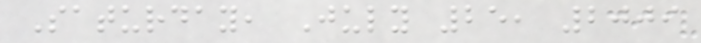Saturday, July 25, 2009
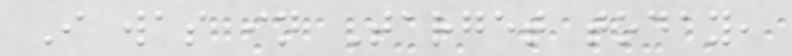I was in Target today,
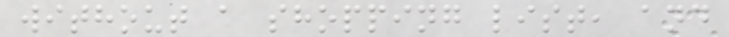without a shopping list, and
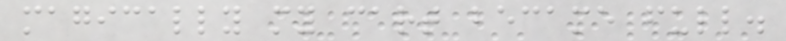magically my cart became full.
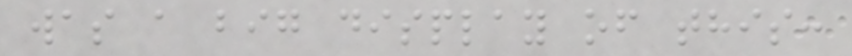was a big display of this:
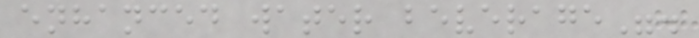enhanced water beverage".
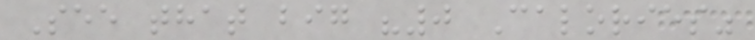See that big "0 Calories"
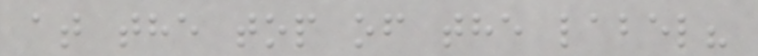at the top of the label?
